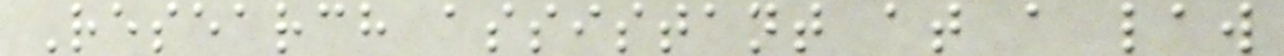Research assistant at a law
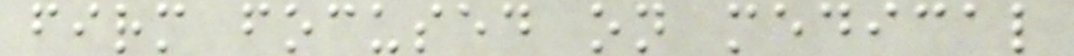firm focused on medical
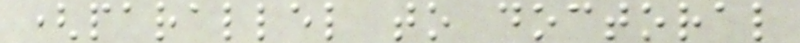(parallel to doctoral
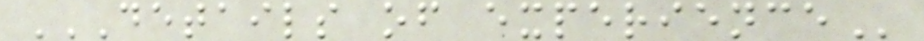DETAILS OF EXPERIENCE
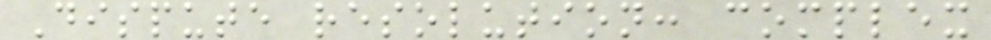Dispute resolution: complex
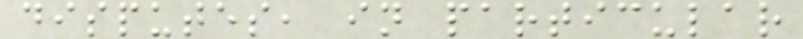disputes, in particular
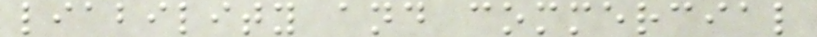liability and commercial
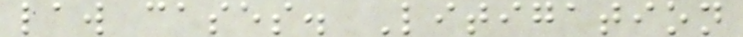law cases. Litigation
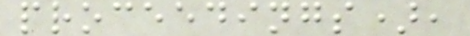proceedings),
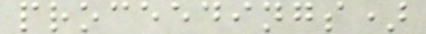proceedings)
